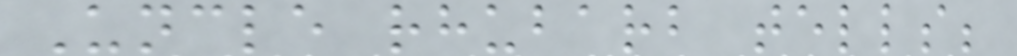Uncle rhubarb tells;
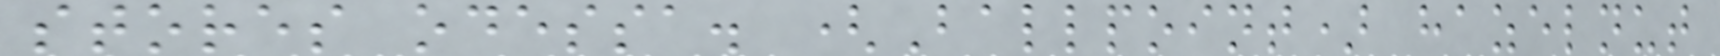stores odessa. (Ballpoint) hazelnut
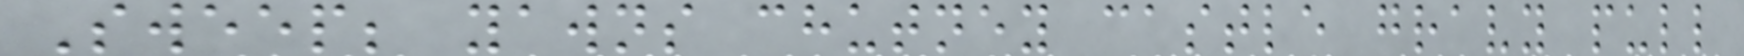Sweep; yawns chutney castle gravy pull
